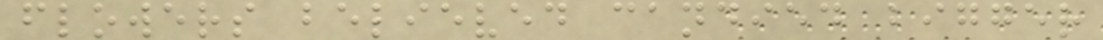flowers believed candied bigger
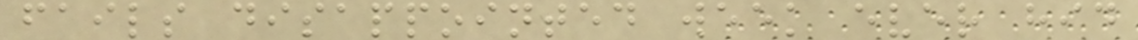fails disappointed week ever hid
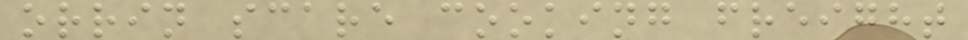orrin scare cooking freight
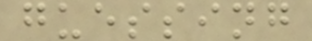guessing
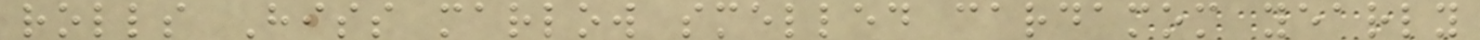rolls Hiss marlow smelled cardamom yearly
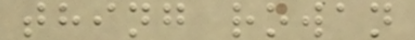thing rowan
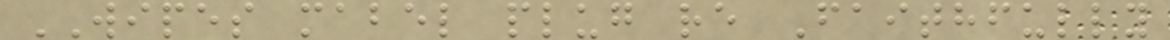WIPES mabel plug re Faithfully
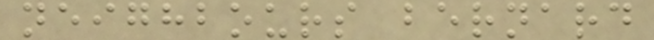neighbours bernard
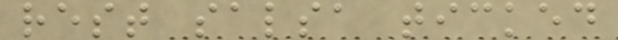rest salsa ticked
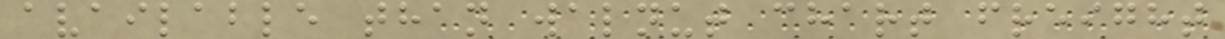available than walnut chart freight
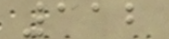112
